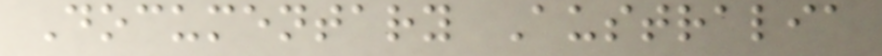Documentary Australia
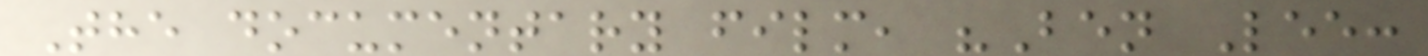The documentary film, "Ben Lee:
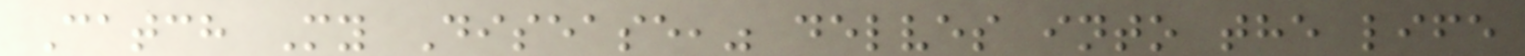Catch My Disease," delves into the life
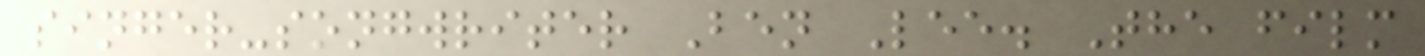singer-songwriter Ben Lee. The film
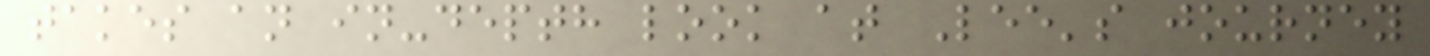takes an in-depth look at Lee's journey
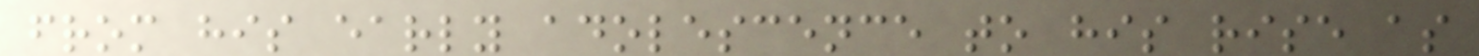from his early adolescence to his rise as
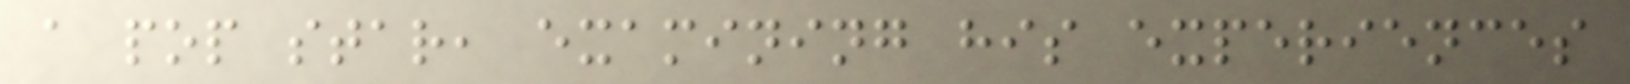a pop star, examining his experiences
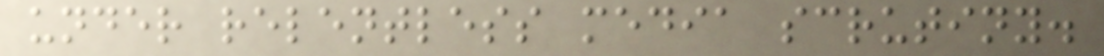under relentless media scrutiny.
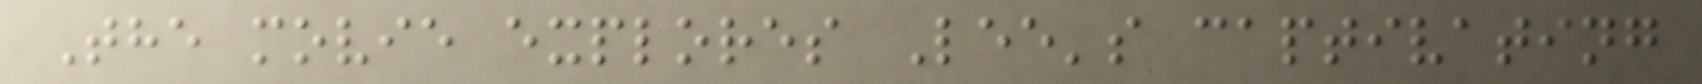The movie explores Lee's captivating
